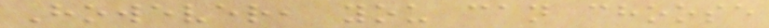However, you can choose
